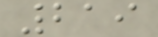219
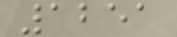1251
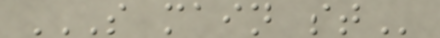S MAIN ST
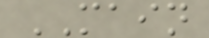MAIN
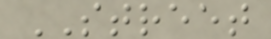STREET
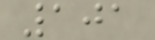101
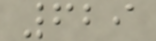629
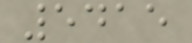5415
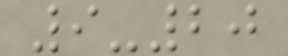9-20
